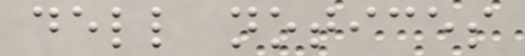dell notices
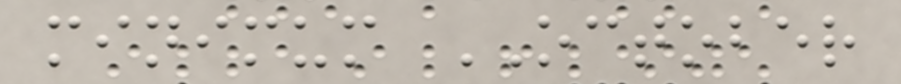minimum OCTOBER
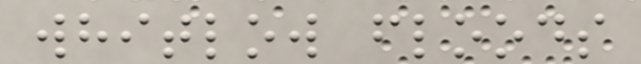whitlow floods
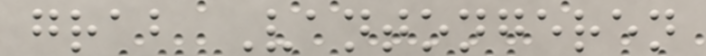grab Vantongeren
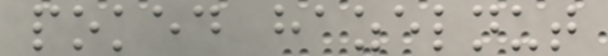poked hazelnut
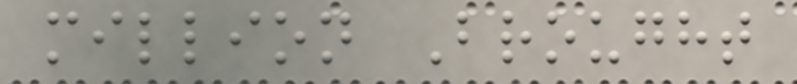million Brought
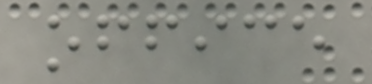office
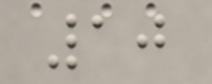10
